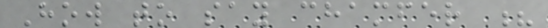How to say chamfer ?
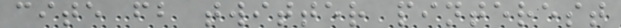cite fb twitter pinterest
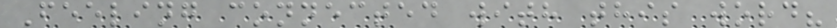Feeling connected with this word?
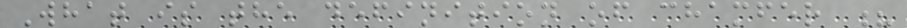What is the definition of chamfer ?
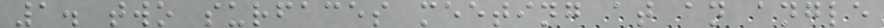1. two surfaces meeting at an angle
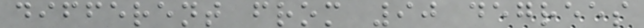different from 90 degrees
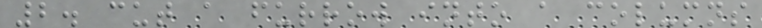2. cut a furrow into a columns
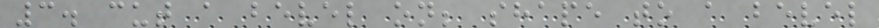3. cut a bevel on; shape to a bevel
